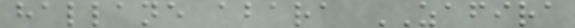hallane abara ZAFIRA
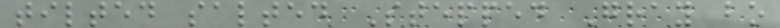tilted salted Stepped Gray bo
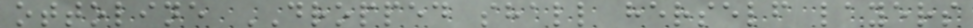ottoline DROPPED shall herself layers
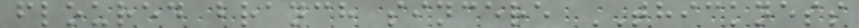floured branch sincere THICKNESS
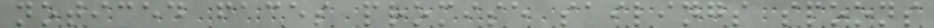noticed faces promise sailings spoons
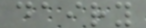dairy
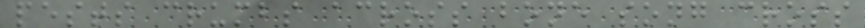pests crumbs across bone song cross
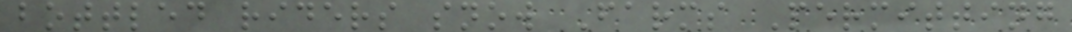bottled riders snow Farms Permitting
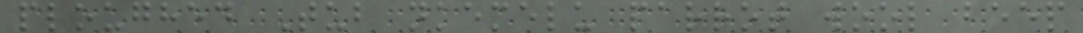ploughed Tub nkemelu parrot wool beep
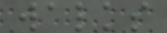walks
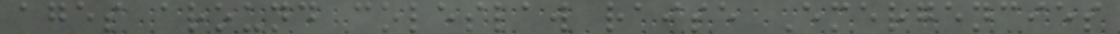ages around coleslaw raise Emergencies
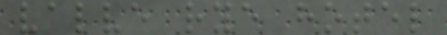valve rye hotel
